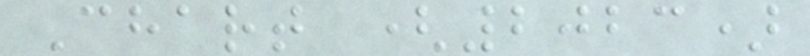Chart (2023)
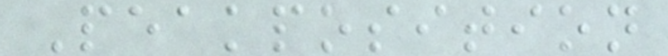Peakposition
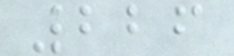226
